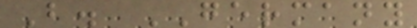B. GERMANY
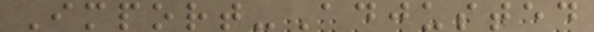Import-Adjusted
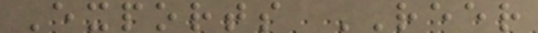Exports REER
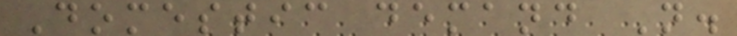Domestic demand N.
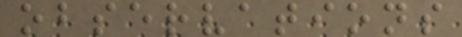observations
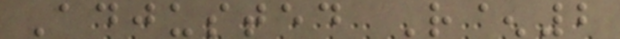Adjusted R^2
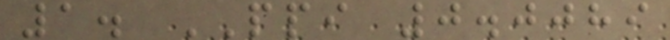1. PPI 0.0089
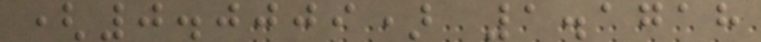(0.0009) 1.1718
